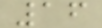16
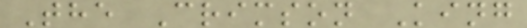The Crimson King
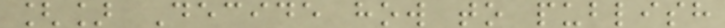[] Decide how to publish
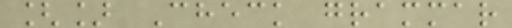[] Check grammar
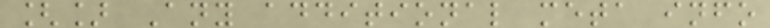[] Any additional meta info
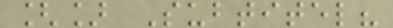[] Subtitel?
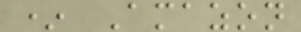* Amazon
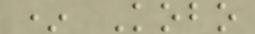* Kobo
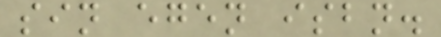sin egen isbn.
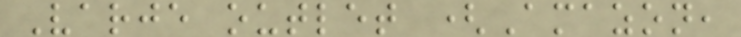Varje outlet (Amazon,
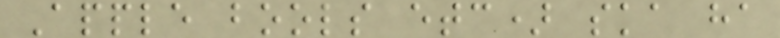Apple bools etc) ska ha
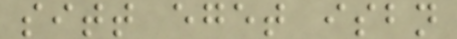sitt eget isbn
